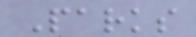Parks
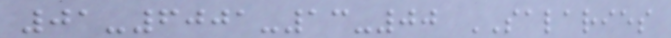01-6001-13-00 SALARIES
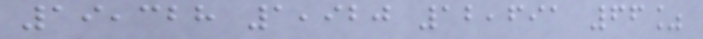19,328 1,920 12,691 66%
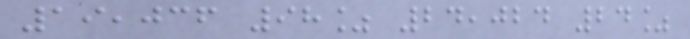19,036 98% 24,024 24%
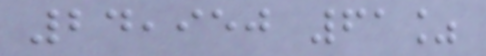24,950 61%
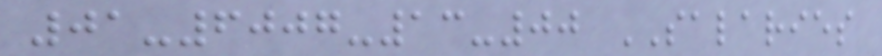01-6007-13-00 SALARIES
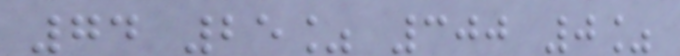74 25% 300 0%
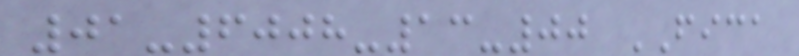01-6008-13-00 FICA
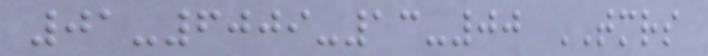01-6009-13-00 TMRS
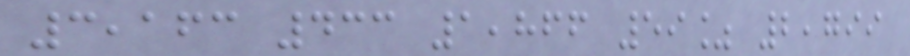3,163 433 1,866 59% 2,799
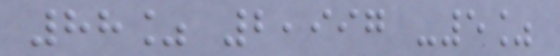88% 2,997 -5%
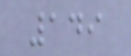149
